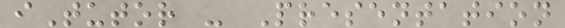iTutor - Presentation
